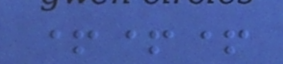+++
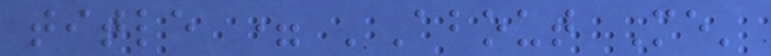title = 'About Me'
